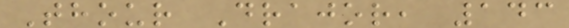Thour Drajor, 143
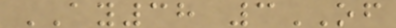AY38 3OF
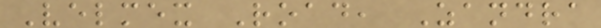Velmex Road, Zandra
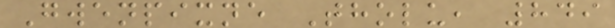Gwenpixne Tholu, 849
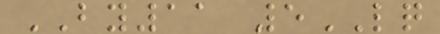BY11 5LQ
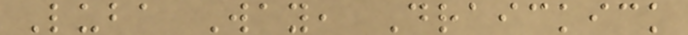Luba Way, Draickick
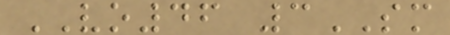VO46 3SM
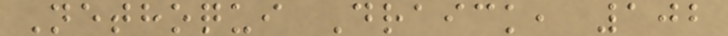Nethoqui Draick, 102
